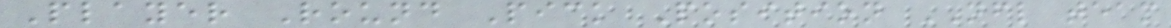Player Round Pick Position NFL team
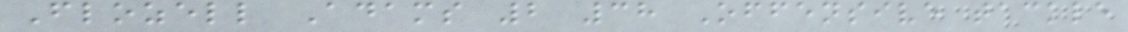Flozell Adams 2 38 Offensive tackle
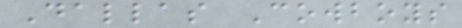Dallas Cowboys
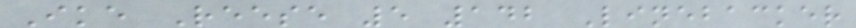Ike Reese 5 142 Linebacker
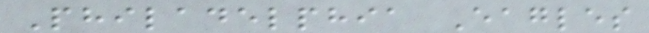Philadelphia Eagles
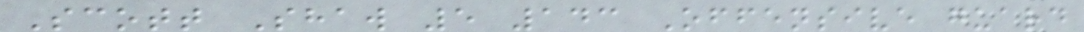Scott Shaw 5 143 Offensive guard
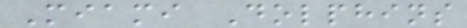Miami Dolphins
